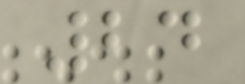24
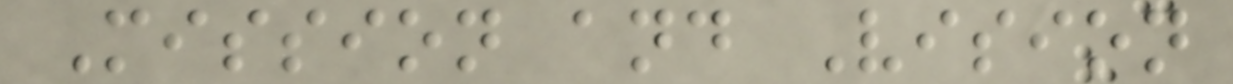Mission and Vision
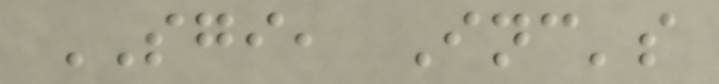SGI, Inc's
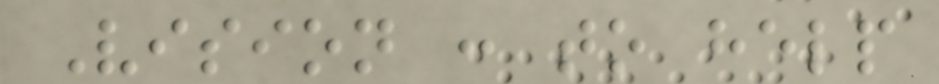Vision : to help
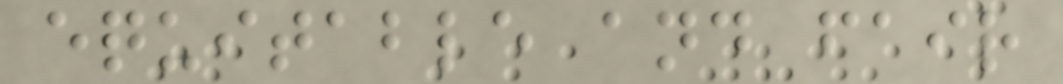equitable and fair
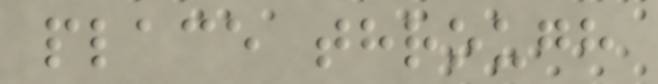place through
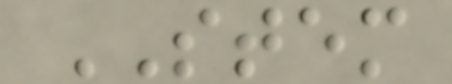STEM
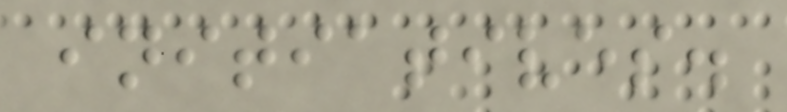initiatives.
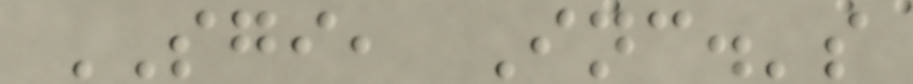SGI, Inc.'s
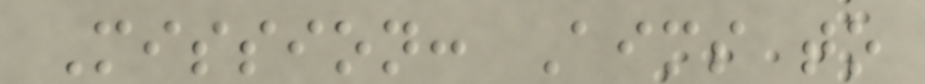Mission: Aims to
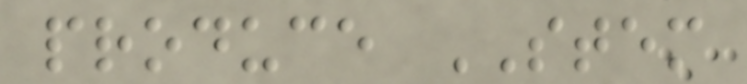produce STEM
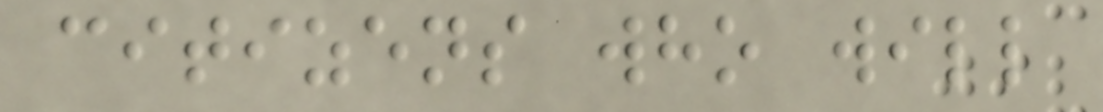citizens who will
